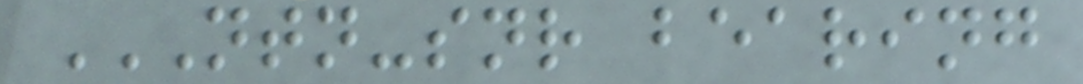NTN-SNR BEARING
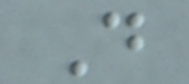D
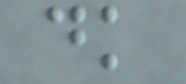dk
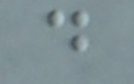d
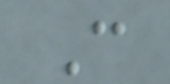C
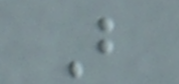B
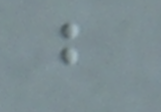b
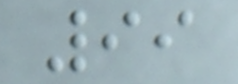99
